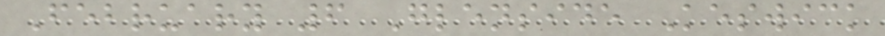February 6 Glenside Keswick
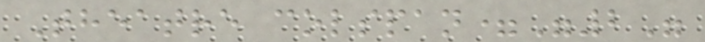Theatre colspan="2"
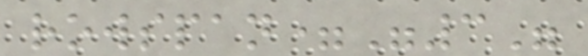rowspan="3"
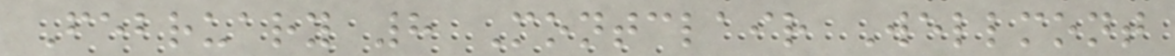February 8 Montclair Wellmont
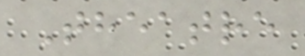Theatre
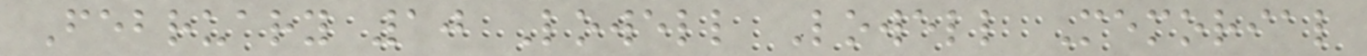February 10 Lowell Lowell Memorial
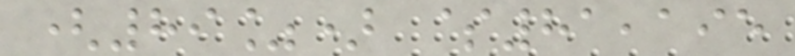(89%) $81,195
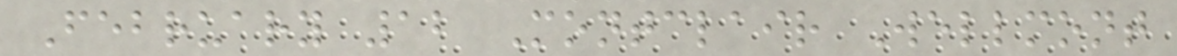February 12 Montclair Wellmont
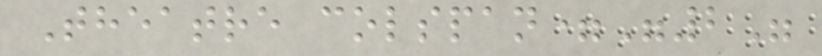Theatre colspan="2"
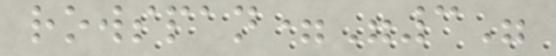rowspan="3"
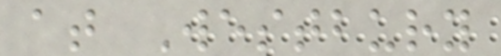at Westbury
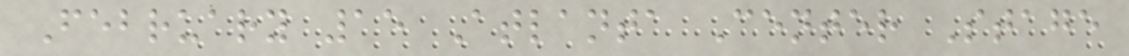February 15 Atlanta Center Stage
